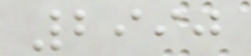2990
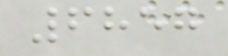6857
